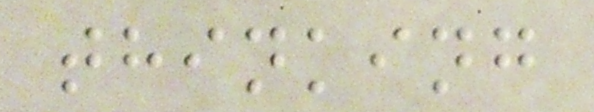thinking
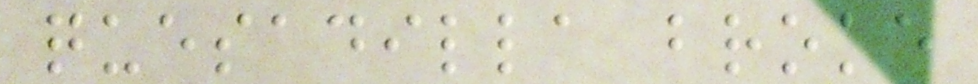quesadilla broke
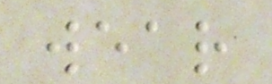wear
